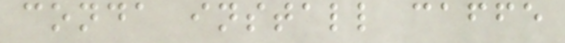conda install caffe
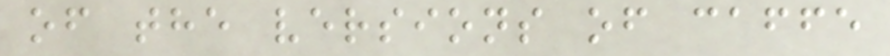of the versions of caffe
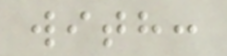with:
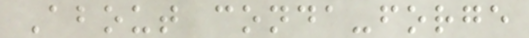About conda-forge
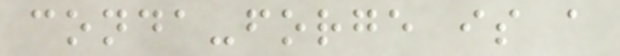conda-forge is a
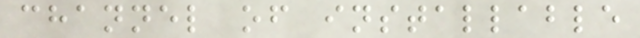channel of installable
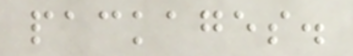packages.
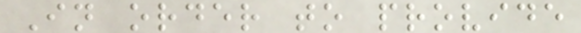In order to provide
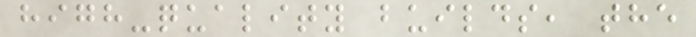high-quality builds, the
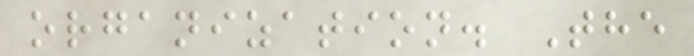organization. The
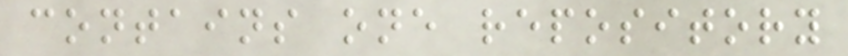contains one repository
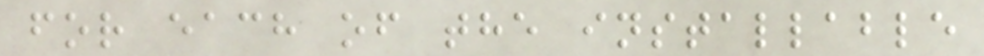for each of the installable
